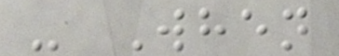- When
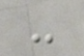-
